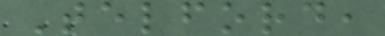Telford,
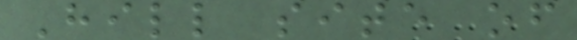Hill site of
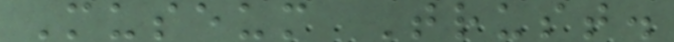Museum Trust.
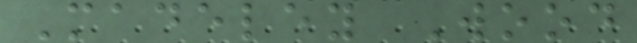Madeley Wood
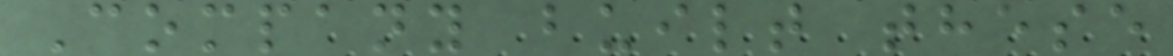Company built these
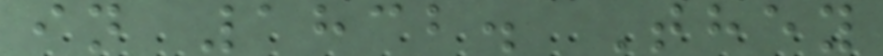in 1832. They
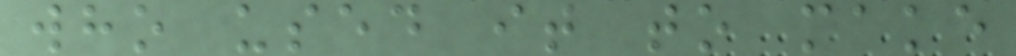who used it to make
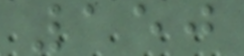150
